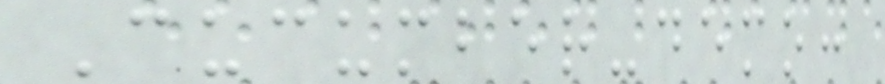Cucumber-demo:
